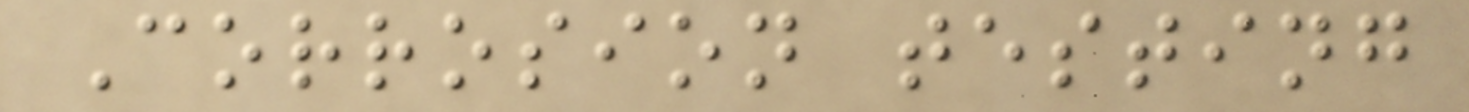Corrosion testing
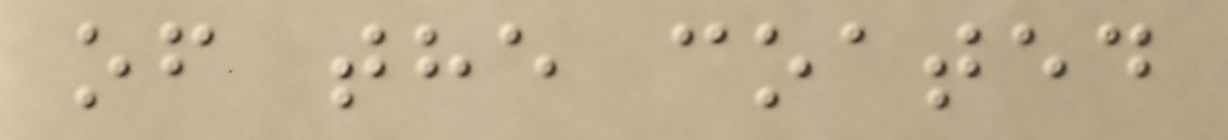of the coated
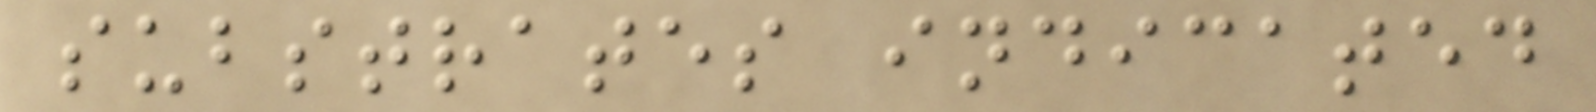substrates indicated
